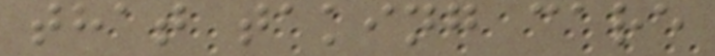that taking care
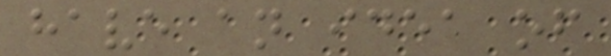have an idea of
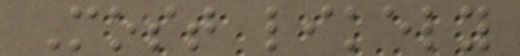Most likely
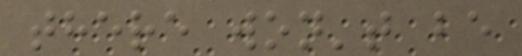there won't be
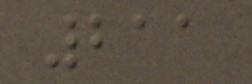211
